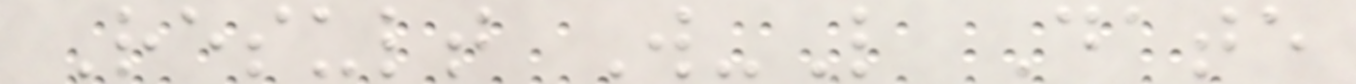Result W-L Date
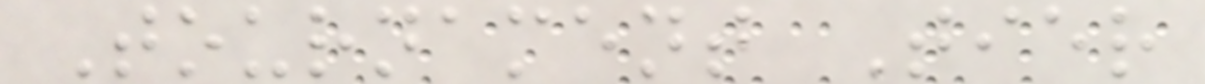Tournament Tier
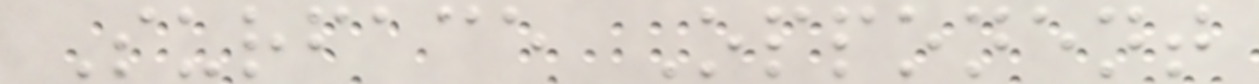Surface Opponent
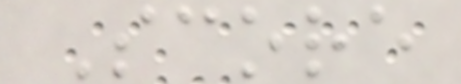Score
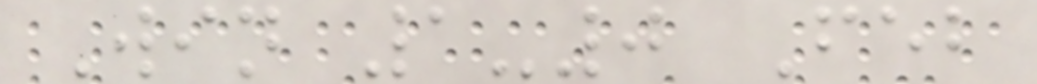Win 1-0 Feb
